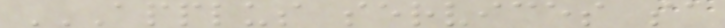APPLUS SERVICES SA
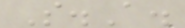S.A.
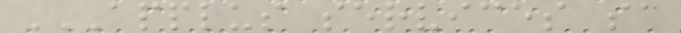APPLUS SERVICES SA
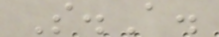S.A.
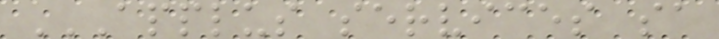APPLUS SERVICES SA
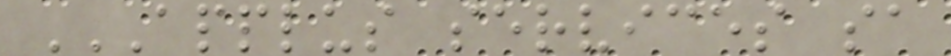APPLUS SERVICES SA
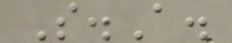S.A.
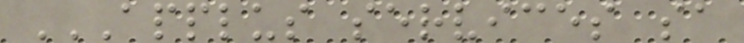APPLUS SERVICES SA
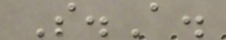S.A.
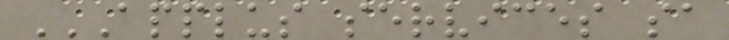APPLUS SERVICES SA
